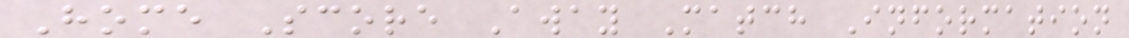Home Score Away Match Information
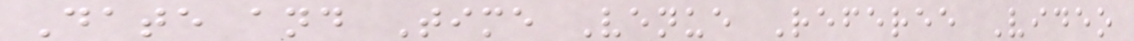Date and Time Venue Referee Video
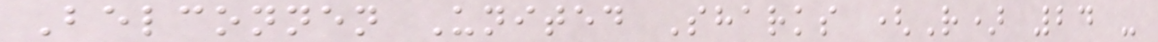Belconnen United Sharks (R) 24 -
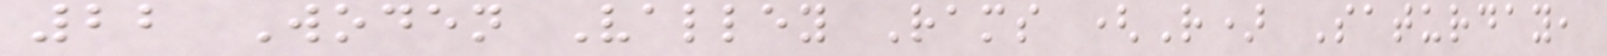22 Woden Valley Rams (R) Saturday,
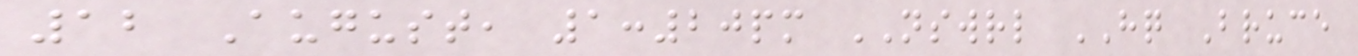12 August, 1:20pm NSWRL HQ Bruce
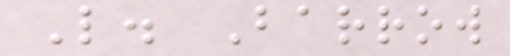L. Barrow
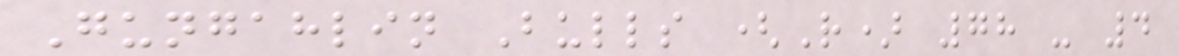Gungahlin Bulls (R) 78 - 4
